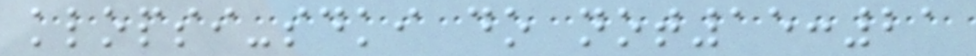klopsi-sdki do not15:21
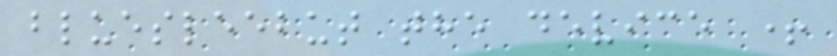bluesleebut the device +
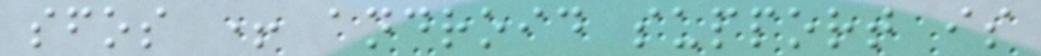sfos + android support is
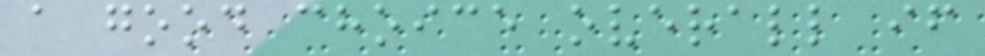a good choice overall if
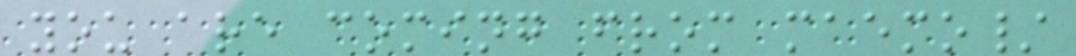you are coming from maemo/
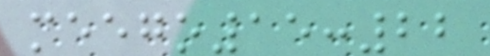meego15:22
